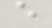e
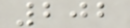202
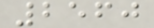2560
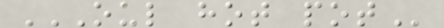OUL HOT POT
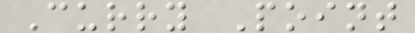Curry Point
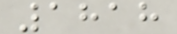1818
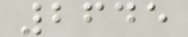2645
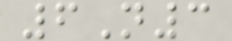6N3
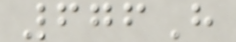676H
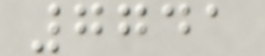7741
